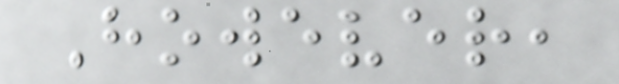However,
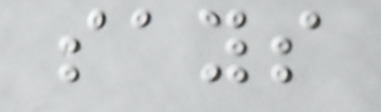says
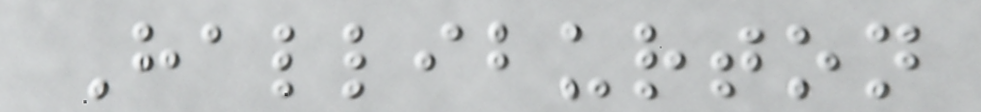Halliburton
